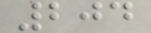204
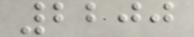2200
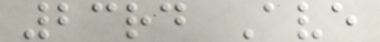23rd Ave
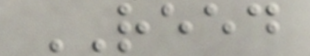REED
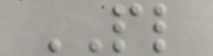PL
